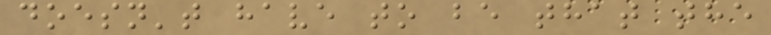doesn't have to be that the
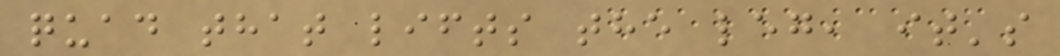quad that lifts the leg, it's
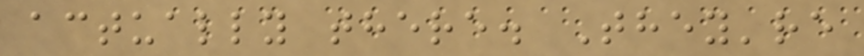actually there. They're
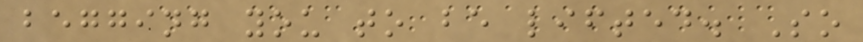begging you to be lifted. So
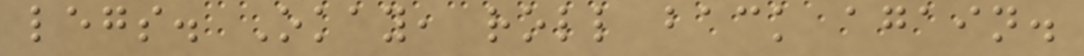legs. Okay, roll back again.
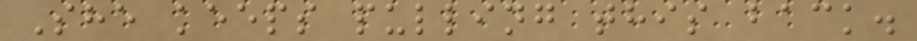She keeps pulling this back.
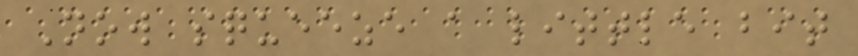Now squeeze a little bit
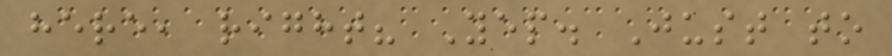here, right? Yep. Just to
